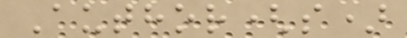Author(s)
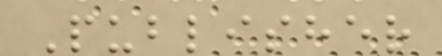Publisher
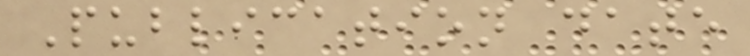Publication date
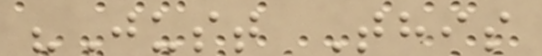"Just This
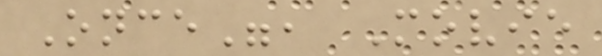Once", Movie
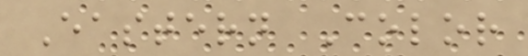Eastern Color
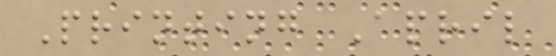Printing April
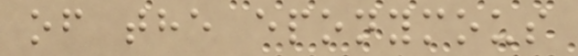of the eponymous
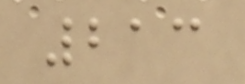213
